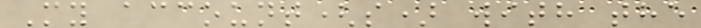My account(s) with the
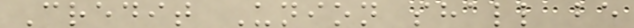Credit Union shall be
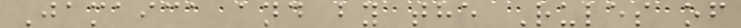Jamaica and by the Rules of
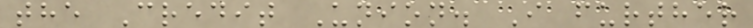the Credit Union. I further
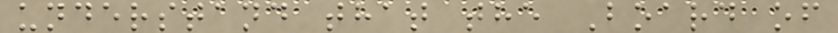understand that the Board of
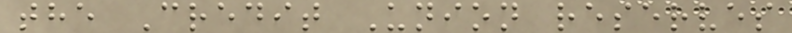the Credit Union reserves
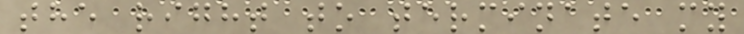the right to terminate my
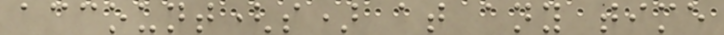account(s) at any time
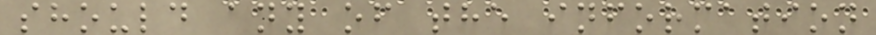should any of the information
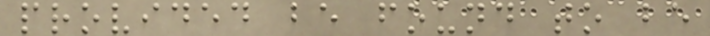provided be found to be
